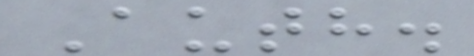Auth.
